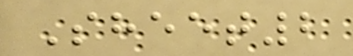Sheet2
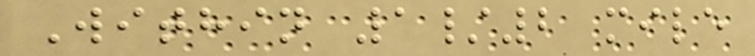Within 1/2 mile
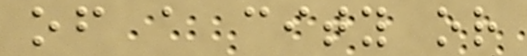of a city or
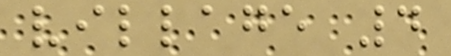village 4
